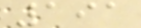191
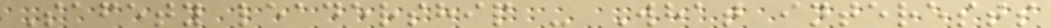Safety leadership - What interests
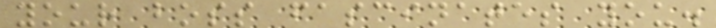your boss fascinates you.
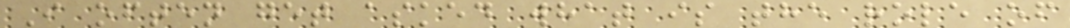I often get asked what is the role of
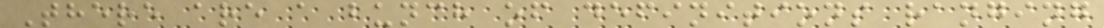There are a bunch of definitions ranging
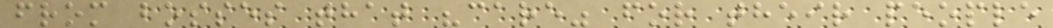from bosses that "care" for their people
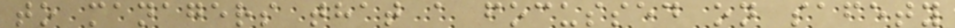to managers that a focussed on safety
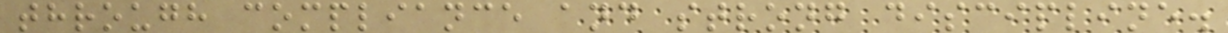through compliance and strong discipline.
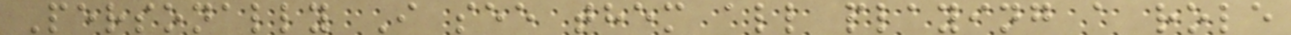Personally I see them all playing a role
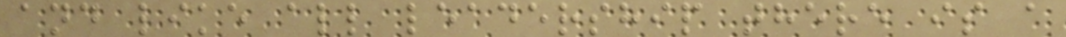and like all leadership there is a
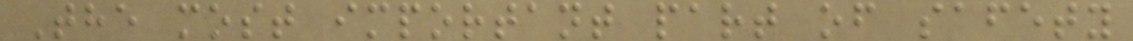The most important part of safety
